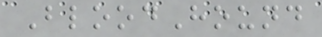BloodHound
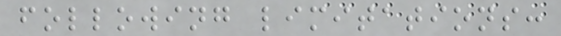following limitations:
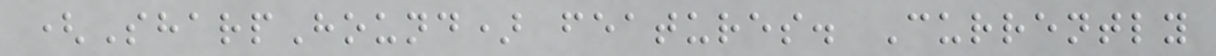(SharpHound) features. Currently
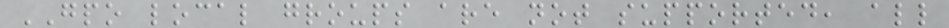GPO local groups are not supported, all
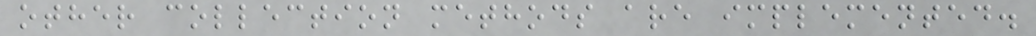other collection methods are implemented.
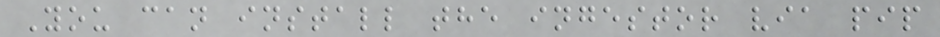You can install the ingestor via pip
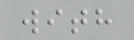with
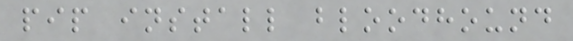pip install bloodhound
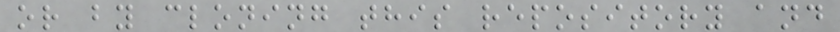or by cloning this repository and
